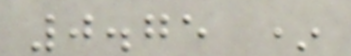0.75 *
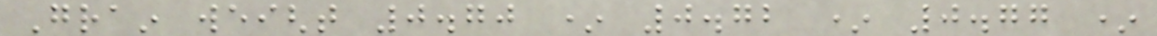Grain weight 0.70 * 0.72 * 0.77 *
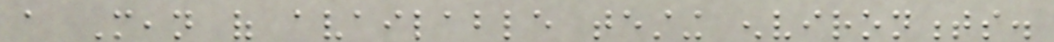a Mean of available testing environments.
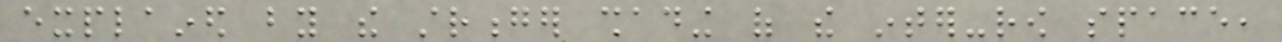explained by the stronger shading of the inter-row space,
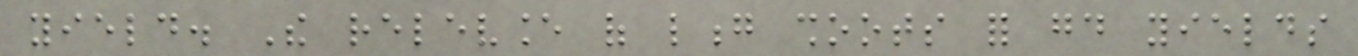yield. The relevance of long shoots for good yields
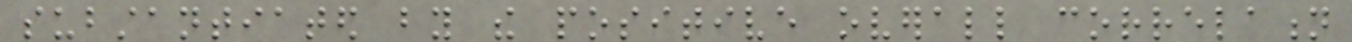substantiated by the positive overall correlation
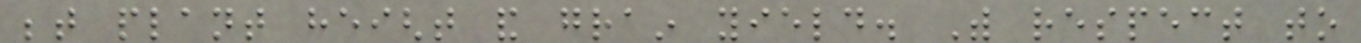between plant height and grain yield. With respect to
